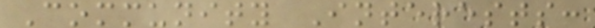Community Interests:
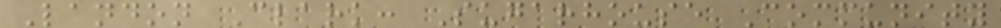Landon Clark: Sugarhouse Community
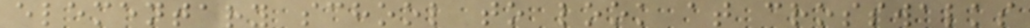elementary school to look at crosswalks
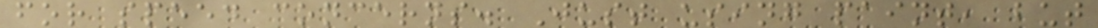for speed concerns. Just using paint, but
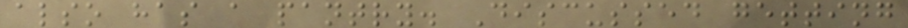also has a pantry. Discussed getting
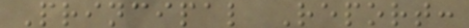Principal Report:
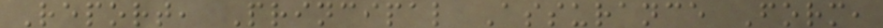Report, Principal Assurance Form,
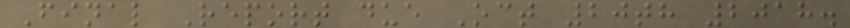Final Report due Oct 20th 2018.
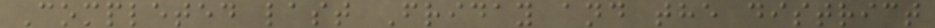Completed last Friday and the district
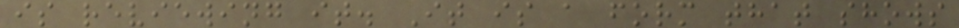is reviewing it. It is a form that shows
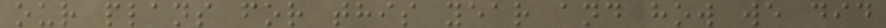our plans for this year and how we did
